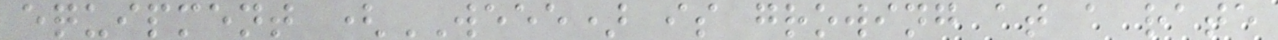equipment (WEEE) is growing at a rate
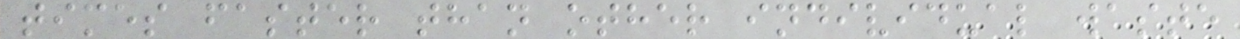times faster than other individual waste
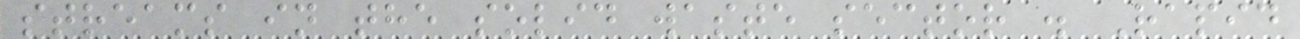streams in the solid waste sector . Rapid
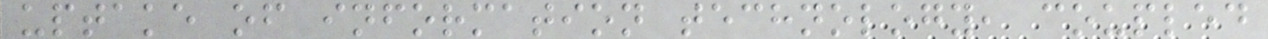uptake of information technology, coupled
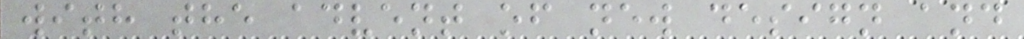with the advent of new design and
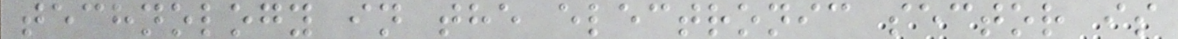technology in the electronic sector is
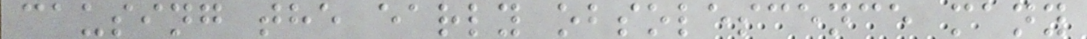causing the early obsolescence many
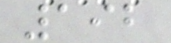192
